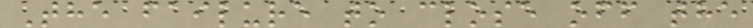The failure to close off the
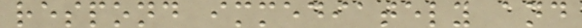respond immediately and
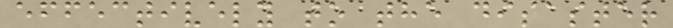effectively to the disaster
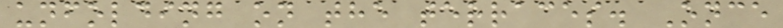unfolding on the terraces. Once
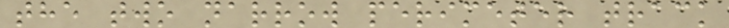the two narrow perimeter track
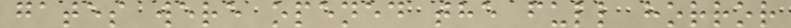gates were opened the full horror
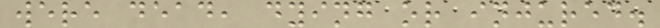were dead, dying or injured.
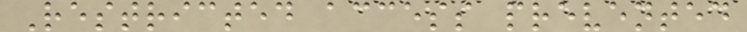Restricted access prevented
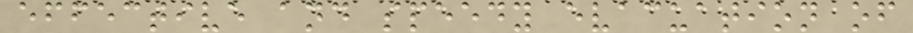effective and speedy evacuation of
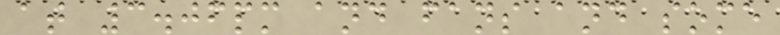at 3.06pm and fans and some
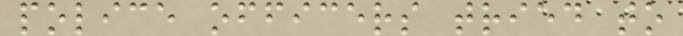police officers tried to
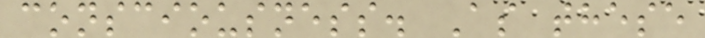consciousness. As these
